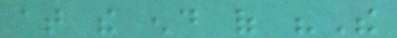at the end of "The
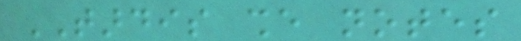TARDIS she notes
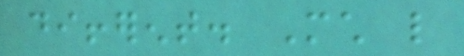different. Much like
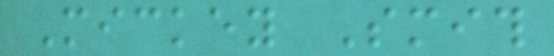Mickey Smith
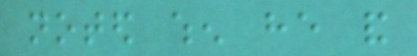noted when he and
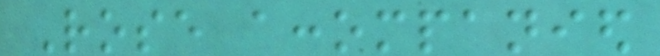Rose accompanied
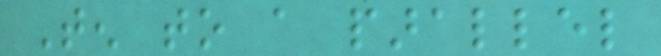Ten to a parallel
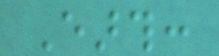Earth:
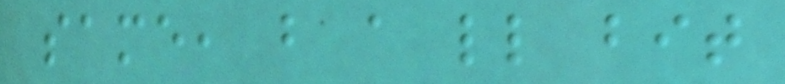same, but a little bit
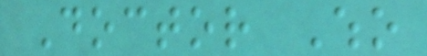Doctor Who
